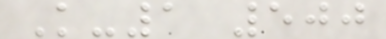K-1 500
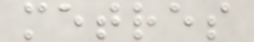metres
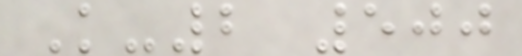K-2 500
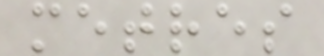metres
